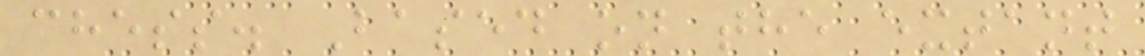chess. Based on the extant
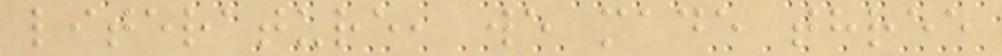literature, we made three
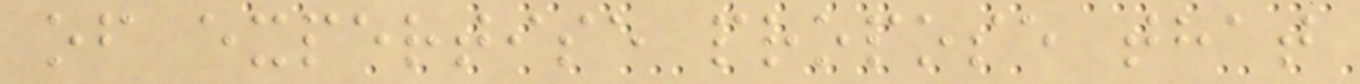of expertise propose that
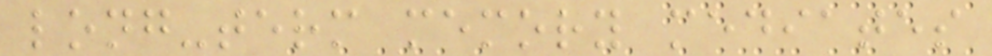long-term memory mediates
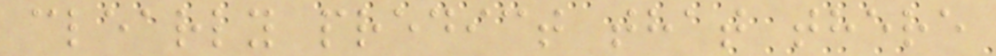clearly predict that there
